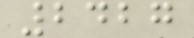2427
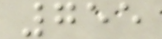755
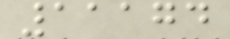11174
